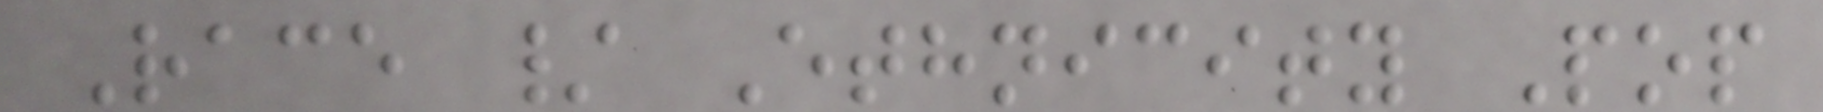Race / Ethnicity Pop
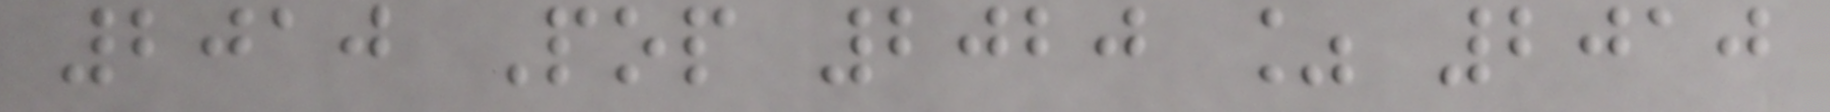2010 Pop 2020 % 2010
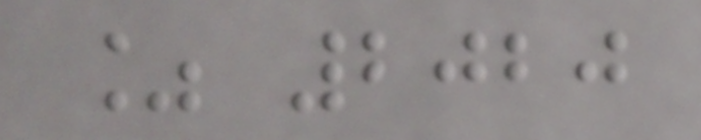% 2020
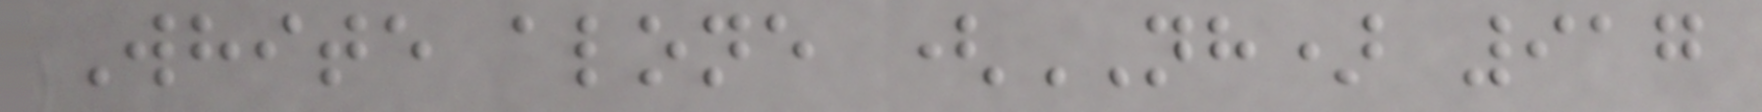White alone (NH) 917
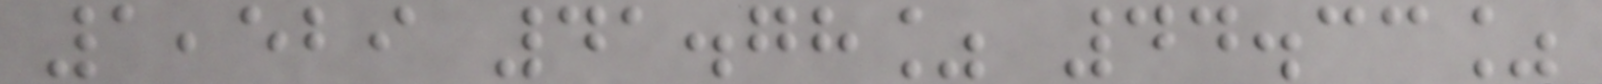1,529 41.78% 44.33%
